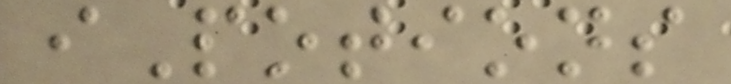iPotions
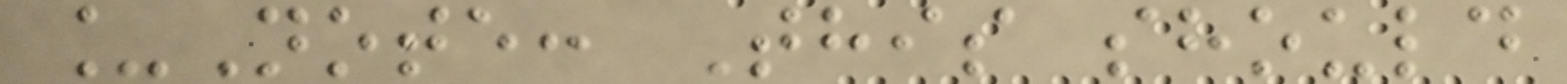_Note: This should
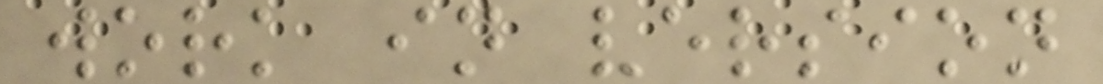work in version
